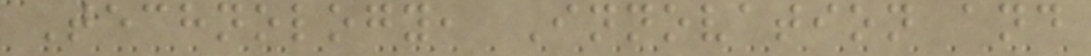Technology, Innovation and
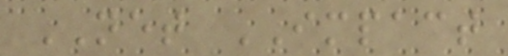NET IMPACT
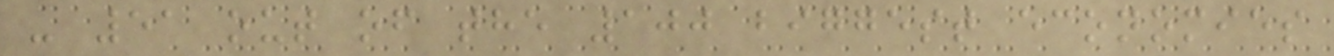- 51 out of the 100 biggest economies
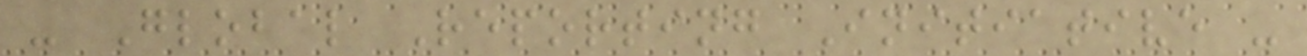- Global Reporting Initiative -
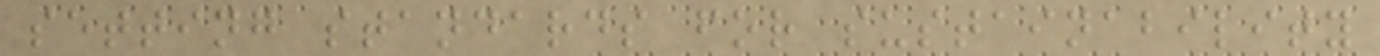setting standards for sustainability
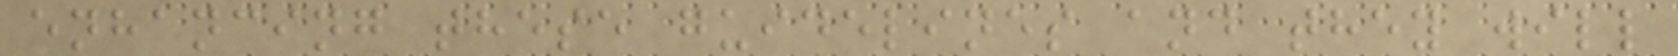enhancing these guidelines and they will
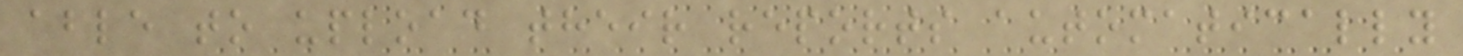able to upload their reports automatically
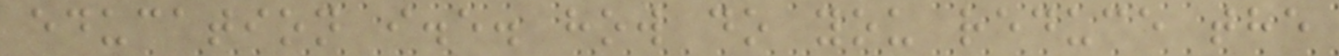education i.e. how do you reduce the
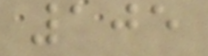105
